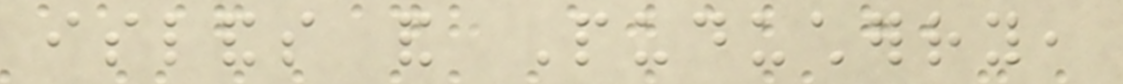islands and Puducherry,
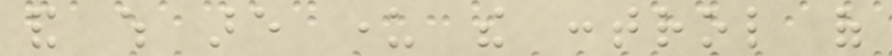and which are under the control of
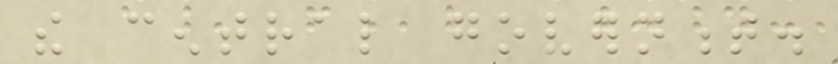the central government.
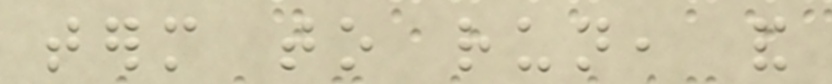term to run, and
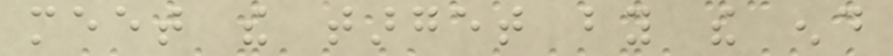meet the target by the end
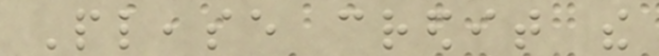Please credit the
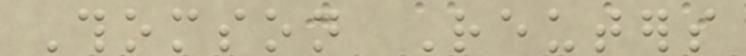Thomson Reuters
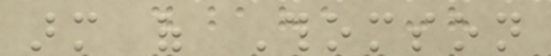arm of Thomson
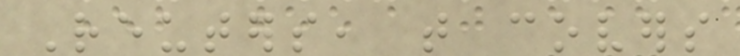Reuters, that covers
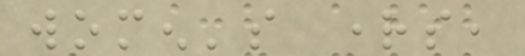women's rights,
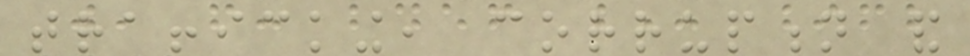trafficking, corruption and
